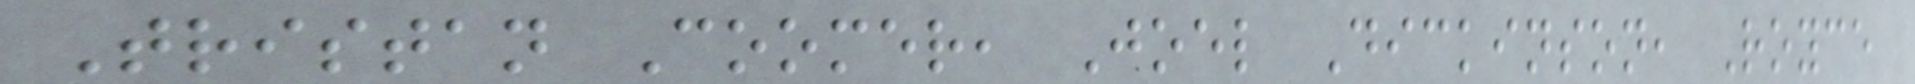Tristan Coomer, Joel Dickinson, Royce
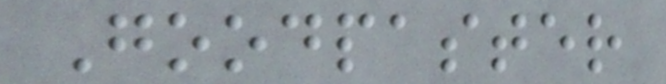Goodpaster
